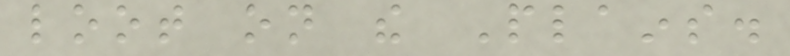loot on the Plains.
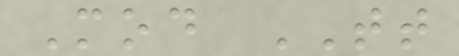Mod TT
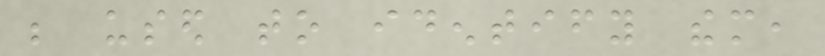be used to identify them,
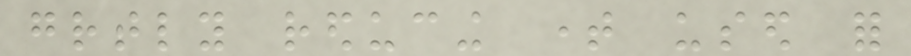greatly reducing time used for
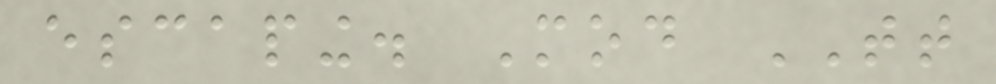escaping. Mod TT
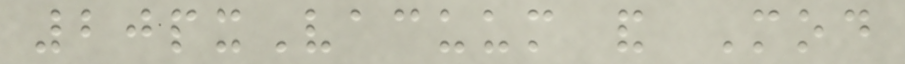20pxVacuum and Mod
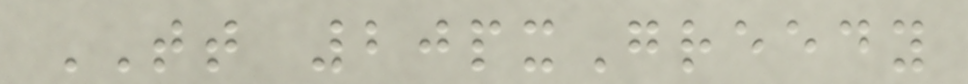TT 20pxGreedy
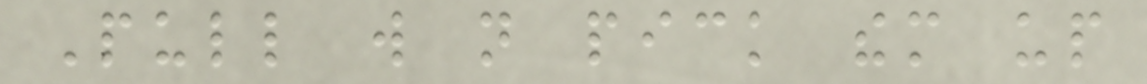Pull will not pick them up
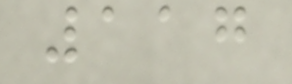117
